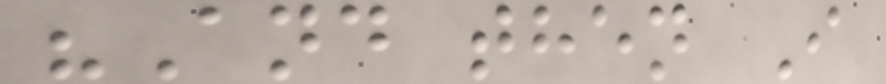"And then I
